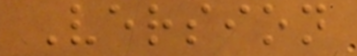Version
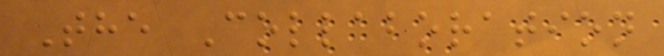The Collaboration
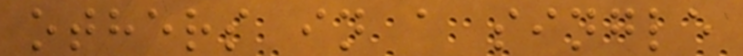others in a single
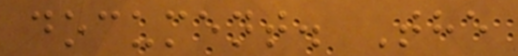document. The
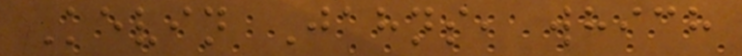Kevin Jahns, which
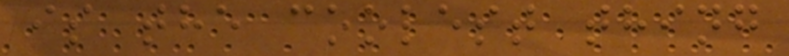is the coolest thing
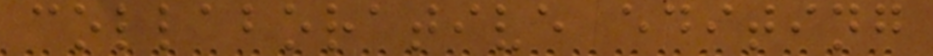collaborative editing
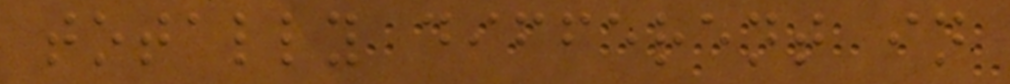totally different in
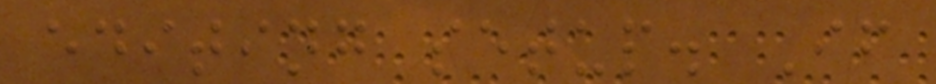editing setup. If
